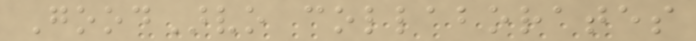GoodArvo collaborates
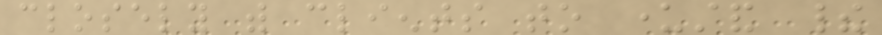closely with clients to understand their
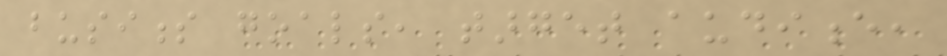business goals, target audience,
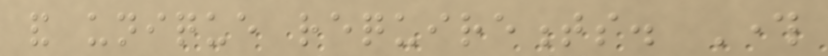and unique requirements. Through
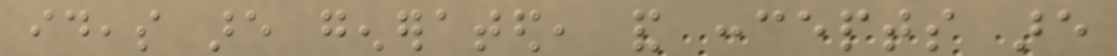ideas are generated, and concepts are
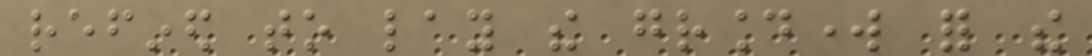refined to lay the groundwork for the
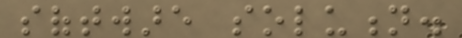software solution.
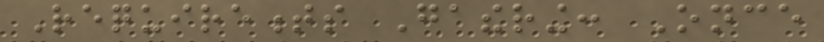Requirements Gathering: Once
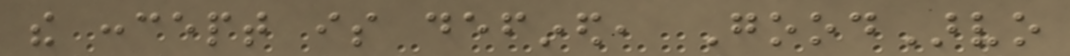the concept is defined, GoodArvo
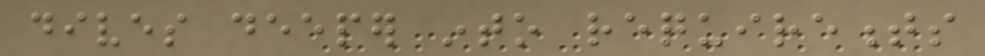dives deeper into requirements
